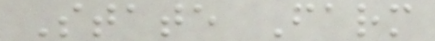State Farm
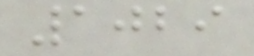1029
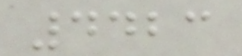4423
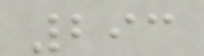293
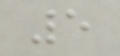5
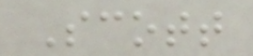Scott
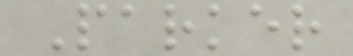Parker
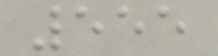555
